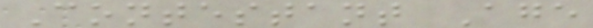Contestant Age
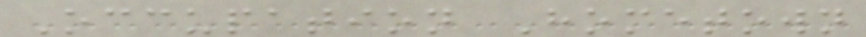Occupation Hometown
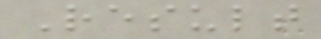Result
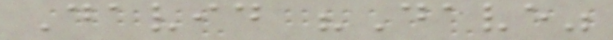David "Dave"
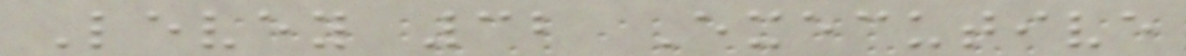Levey 32 Executive
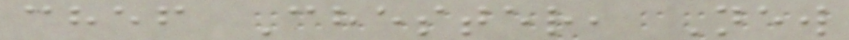chef Chester, New
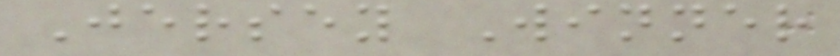Jersey Winner
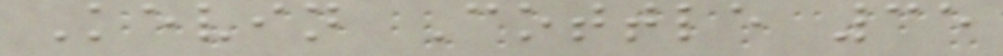Kevin Cottle 35
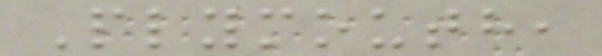Plymouth,
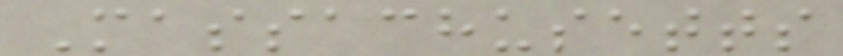Massachusetts
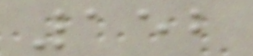152
